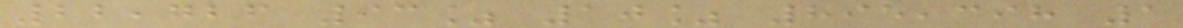22,726 93% 10% 895,398 1
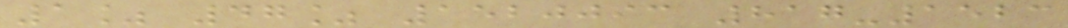1% 47% 1520093 817-1523
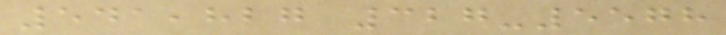541,827 327-5578
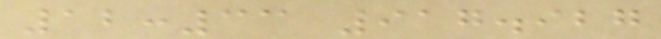12:33 917.927
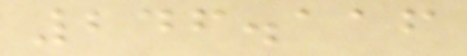246.116
